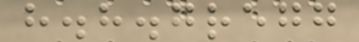h.h.gregg
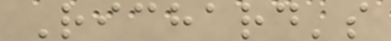Richard's
